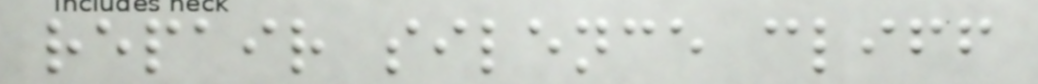repair silence cliff
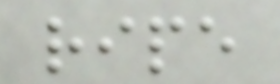ripe
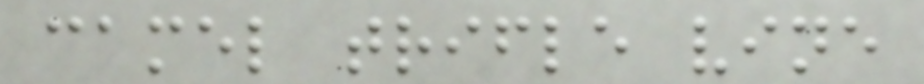camel trifle vine
